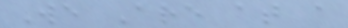We Are at a
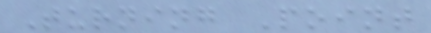Turning Point
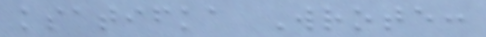ksatifka Wrote:
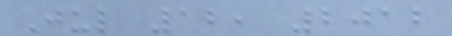Jul 12, 2012
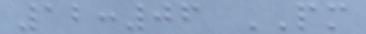12:06 PM
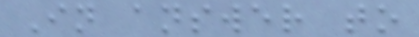In answer to
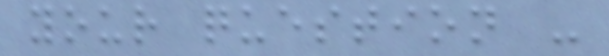your question -
